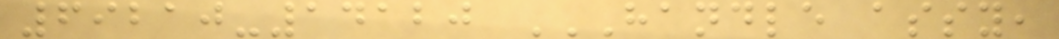69210-14120 HANDLE ASSY,
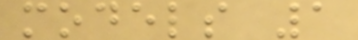models 1
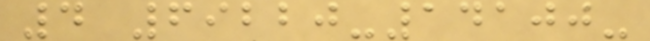4 69220-14100-
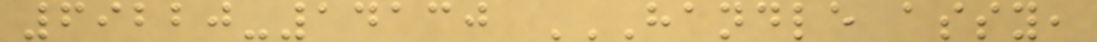69220-14130 HANDLE ASSY,
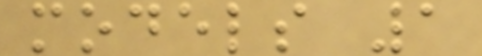models 1
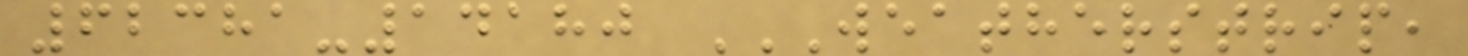62381-14180 WEATHERSTRIP,
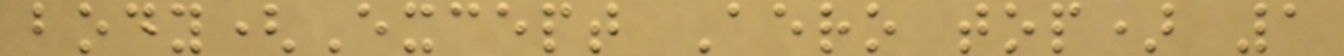body(Except Aero top) 1
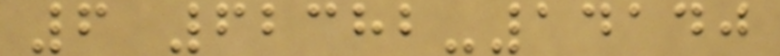6 62382-14140
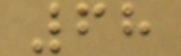68
